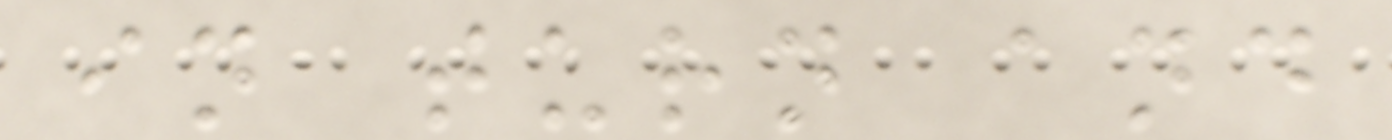in turn and
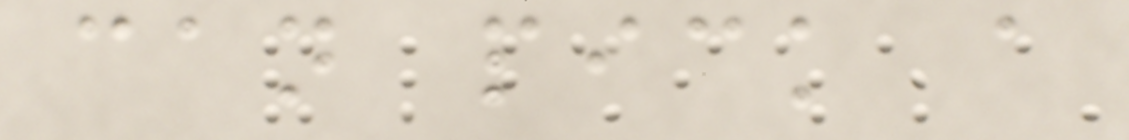can pick a
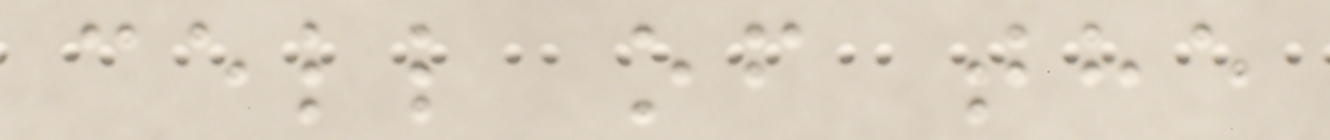cell of the
